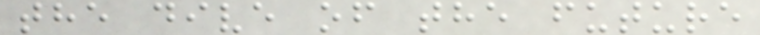the dive of the future
